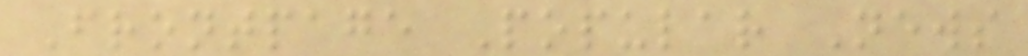Frontpage Popular News
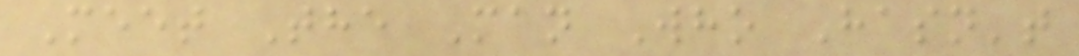Meet The Man Who Hasn't
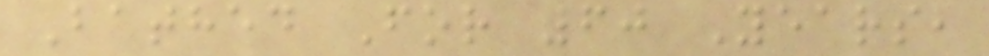Bathed For 60 Years,
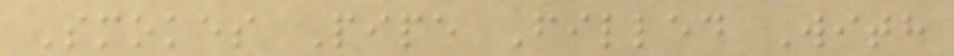Smokes Pipe Filled With
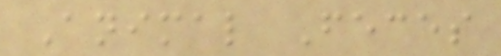Animal Feces
